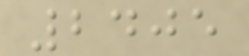2405
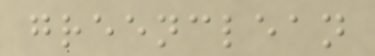greenclean
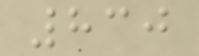830
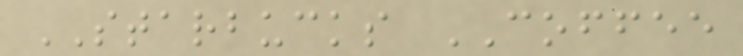STARBUCKS COFFEE
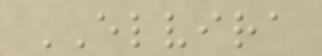ELVIRA
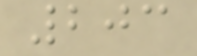203
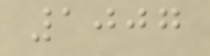1007
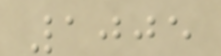1005
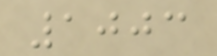1003
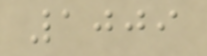1009
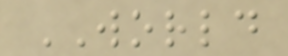WORLD
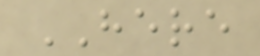HERE
